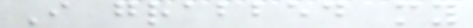I grabbed my
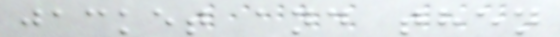jacket and then
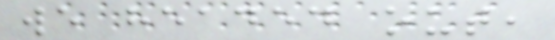we headed out,
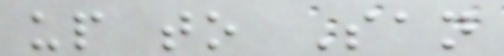up to San
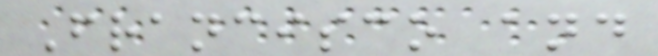Francisco and
